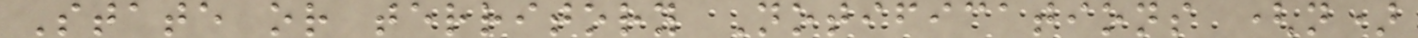State or territory Notifications (n)
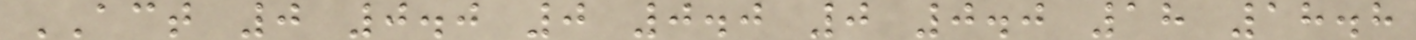ACT 0 0.0 0 0.0 0 0.0 18 18.8
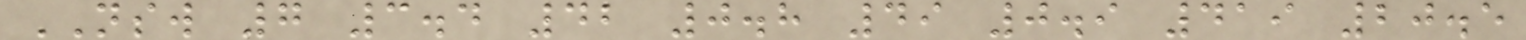NSW 7 3.4 42 0.8 49 0.9 419 20.5
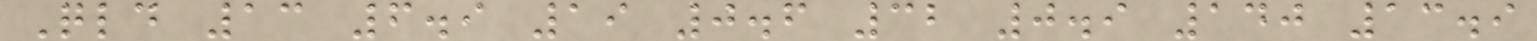Qld 13 6.9 19 0.6 32 0.9 140 13.9
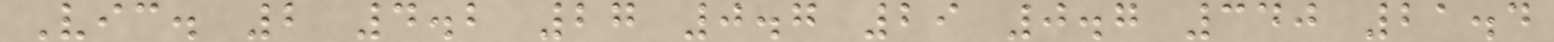Vic. 2 4.2 27 0.7 29 0.7 340 21.4
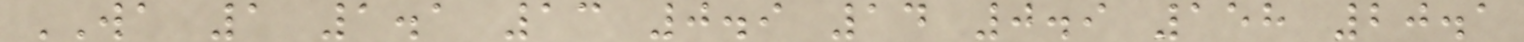WA 1 1.1 13 0.9 14 0.9 158 20.1
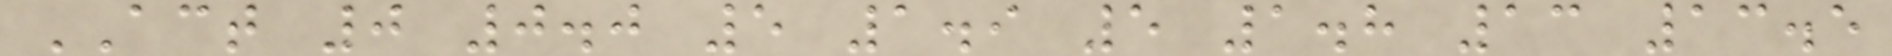ACT 0 0.0 5 1.9 5 1.8 13 13.5
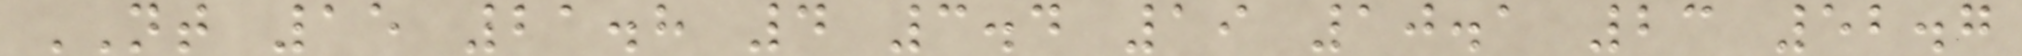NT 15 21.8 4 3.4 19 10.1 23 52.7
